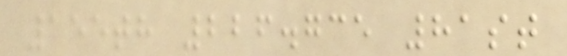155th 226.735 81st
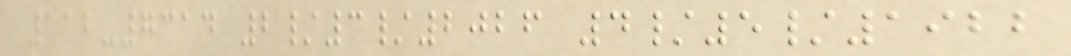112-7314 2/3/2026 4/5/1922
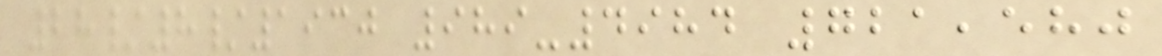28/8/1930 989-4984 721,580
